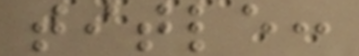title:
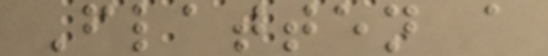Flatten a
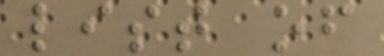list of
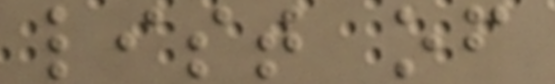list of
